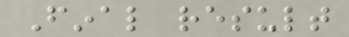Final result
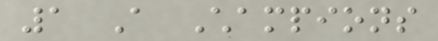1 A Champions
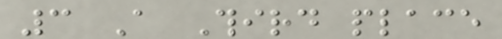3 A Third place
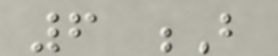6 B
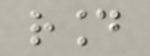round
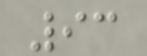93
